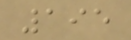195
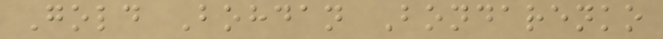Gold Bohdan Bondarenko
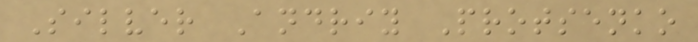Silver Andriy Protsenko
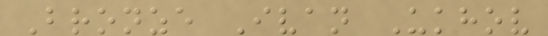Bronze Ivan Ukhov
